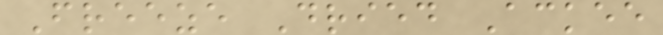Freeze Dried Ackee
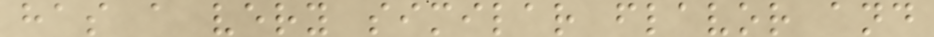has a very similar flavor and
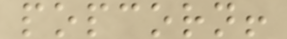popcorn!
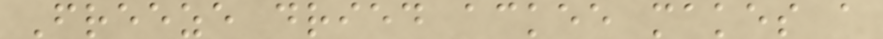Freeze dried ackee makes a
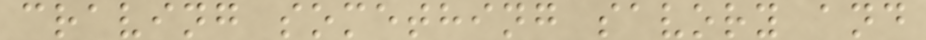craving something savory and
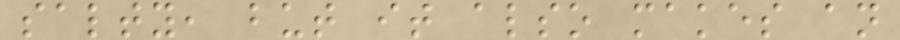salty, but it also makes an
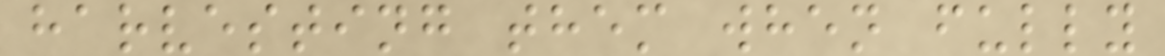harvesting them when fully
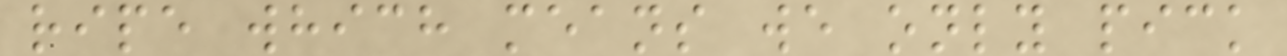ripe which means we only pick
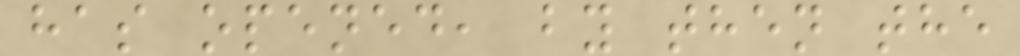has opened, by then the
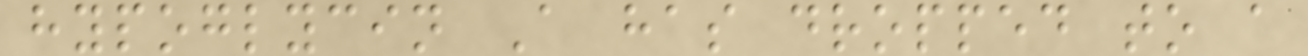hypoglycin A has dropped to a
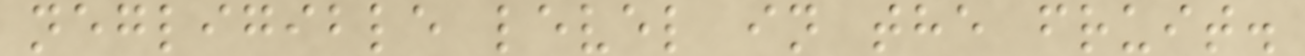negligible level in the fruit.
